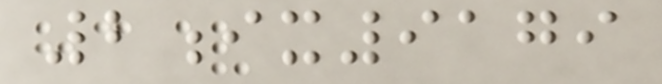2ix9179
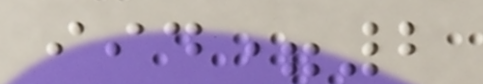iid=2
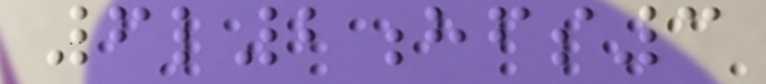6l2hfs3
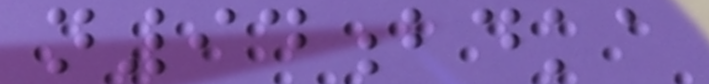n94bdka
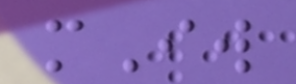mIw
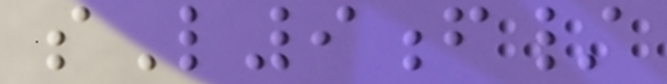sL9f/
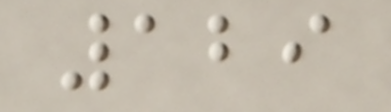129
